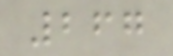267
